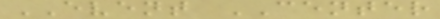EVENT CENTER
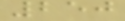250
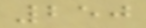250
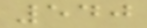540
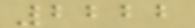2222
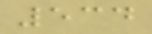534
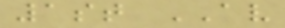1st AV
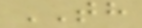TH
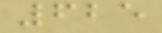625
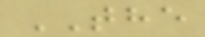THE
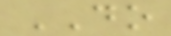DO
